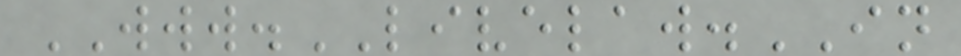WWW.LIVELAW.IN
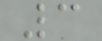3
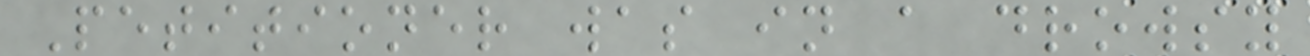Petitioner was in a drowsy
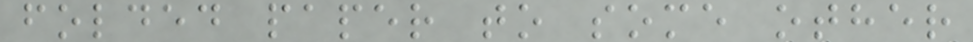folded paper to some other
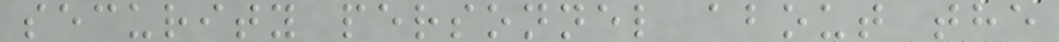security personnel about the
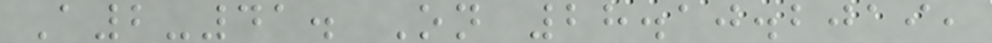A2-41. On 28.10.2019,
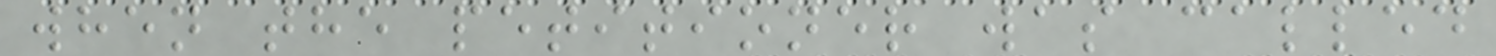when the petitioner was called
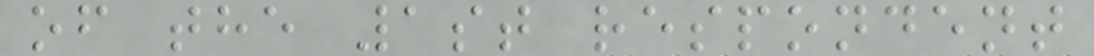of the 1st respondent
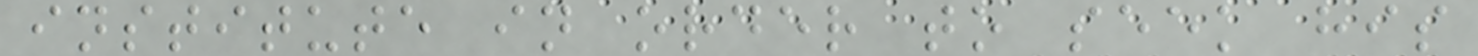institute in order to seek his
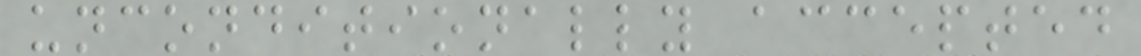unconditionally accepted
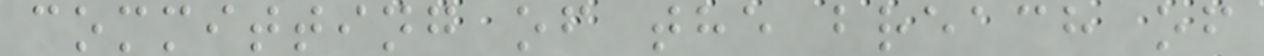committing of the breach of
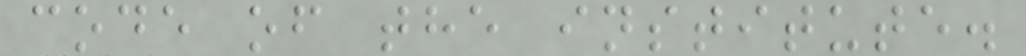code of the institute.
